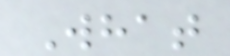What
